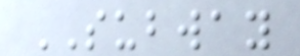SUBWAY
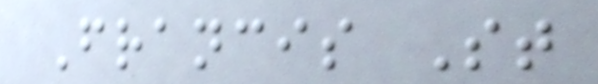Francis St
